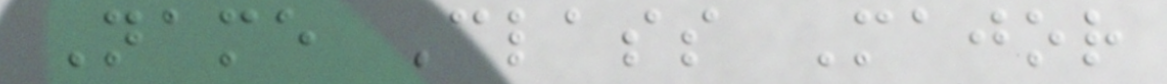Name Class Major
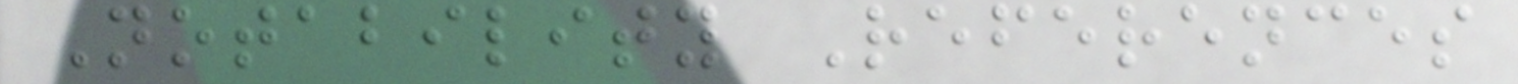Notability References
